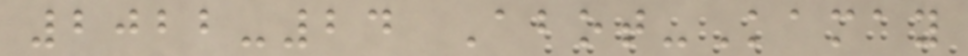2022-24 Abot-Kamay
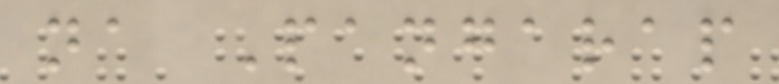na Pangarap
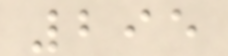295
